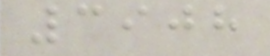3908
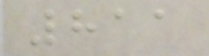811
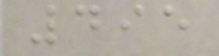495
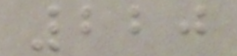220
